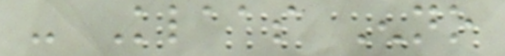- Klaas Enno
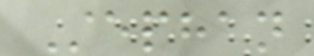Stephan
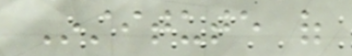Institute of
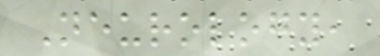Neurology,
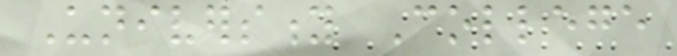University College
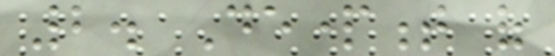2. Department of
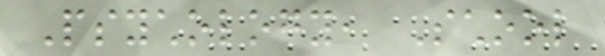Psychology, School
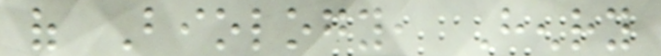of Biology, Henry
